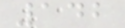142
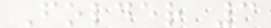Folder 3
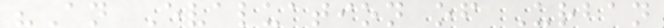"An Evaluation of Urban
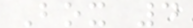Box 4
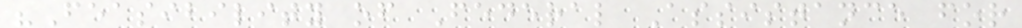"Feasibility of Federal Assistance for
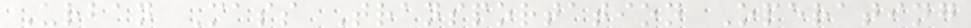Urban Mass Transportation Operating
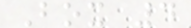Box 4
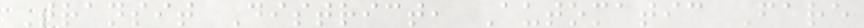Transit District, Automatic Fare
